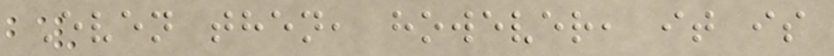Even then, however, it is
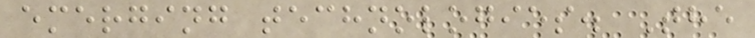emerging technologies. The
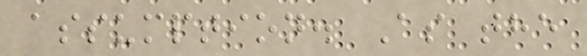assumption. As the
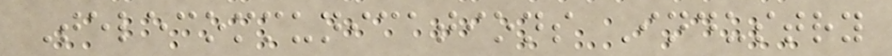Telecommunications Industry
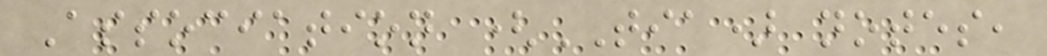Association (TIA) notes,
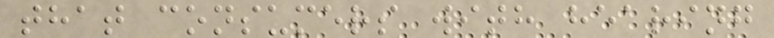that consumers with hearing
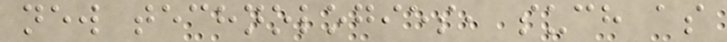new technologies, such as
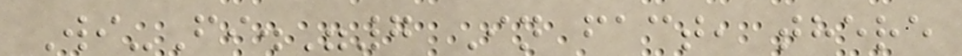Wi-Fi."7 In fact, there
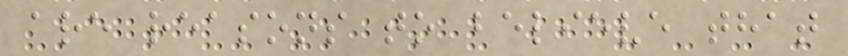are reasons to believe that
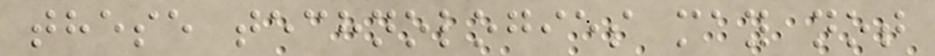these technologies may not
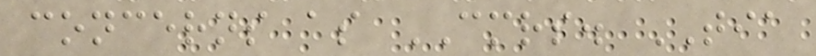concerns as CMRS. TIA
